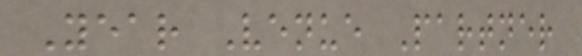Year Venue Partner
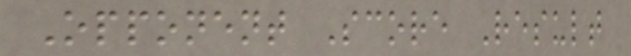Opponent Score Result
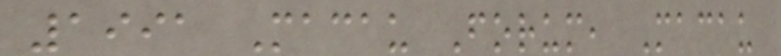1991 Macau Forum, Macau
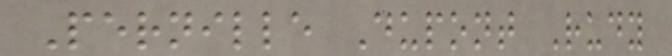Pernille Dupont Rudy
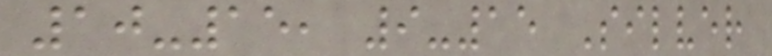10-15, 9-15 Silver
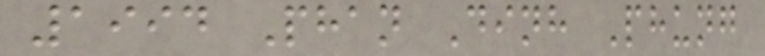1994 Phan Dinh Phung
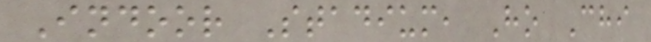Indoor Stadium, Ho Chi
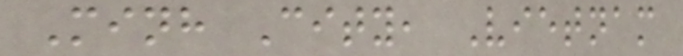Minh City, Vietnam
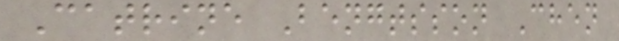Catrine Bengtsson Chen
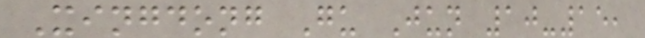Xingdong Gu Jun 10-15,
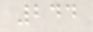244
